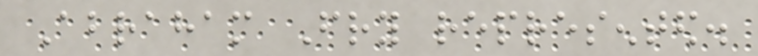Abraham Fry represented.
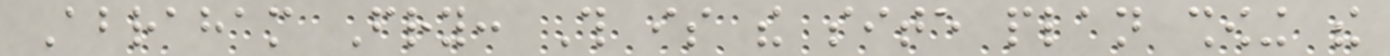Abraham Fry: This is the site plan showing the
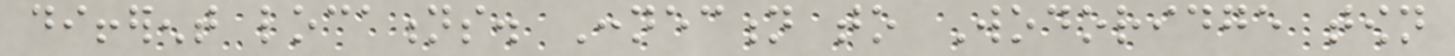different locations. Connection to Wodoridge town
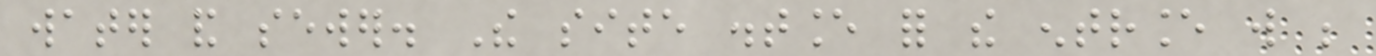water and sewer. The site distance for the entrance will be
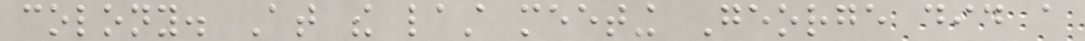colony. At the last meeting George did a
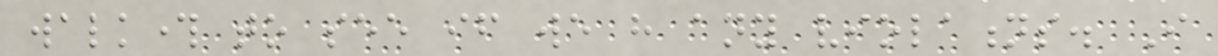walkthrough to see if we have any violations. I
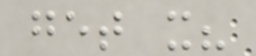get it?
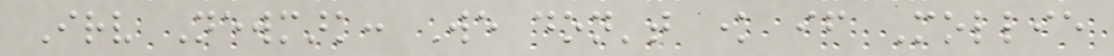Irv Newmark: We don't know if Mollie
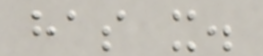has it.
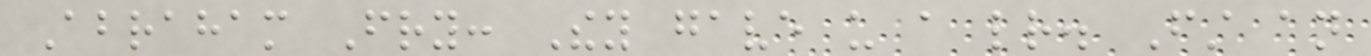Abraham Fry: They gave us a letter. First an
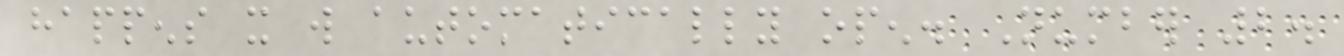happens it will automatically open. Number 2.
